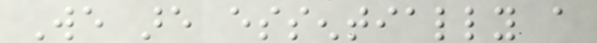We are essentially a
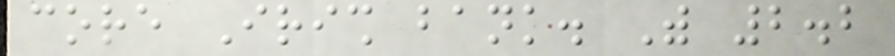core Irish bank. With 2.2
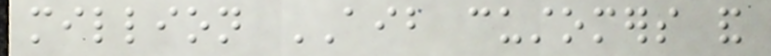million AIB customers and
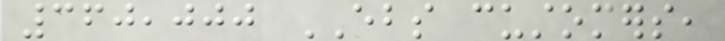360,000 EBS customers,
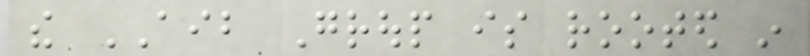the AIB Group is rooted in
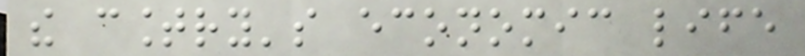the country's economic life
